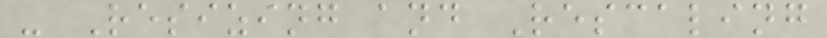- Resizing and Rescaling
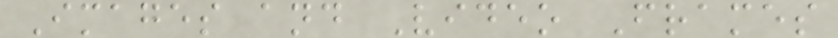Images and Video Frames
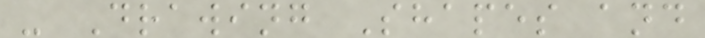- Drawing Shapes and
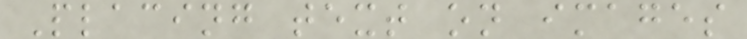Placing text on images
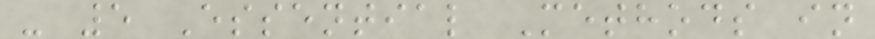- 5 Essential Methods in
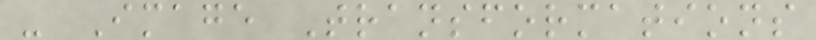- Image Transformations
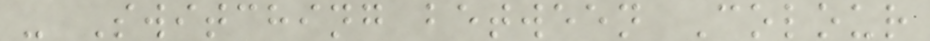- Switching between Colour
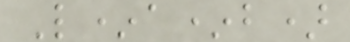L*a*b)
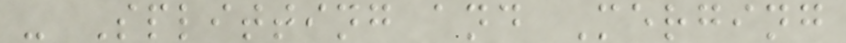- Splitting and Merging
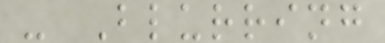- Blurring
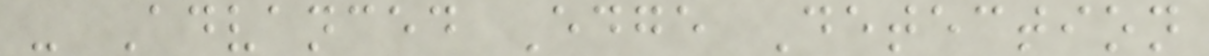- Advanced Edge Detection
